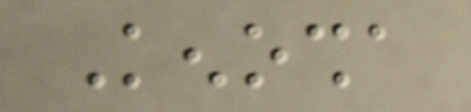Kenosha
